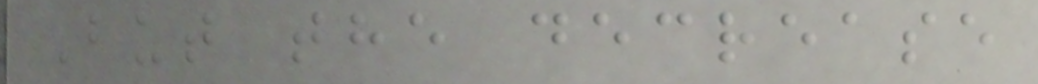But the decrease
